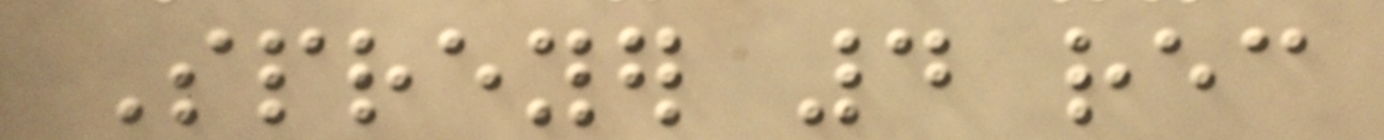Spreyer 4 rec
